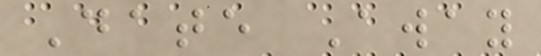Date Away
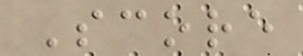Score
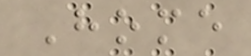Home
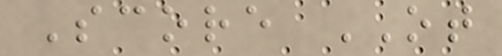Score OT
